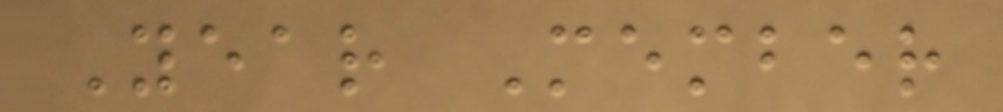Year Member
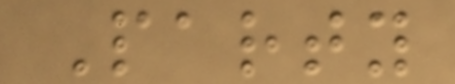Party
